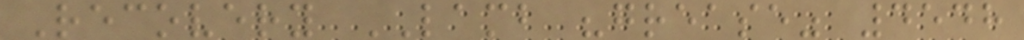Recovery LAMB "grease" 4548
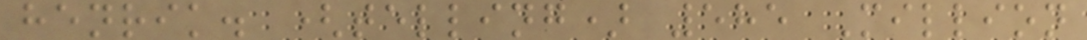henrik. (telling) 585 Million
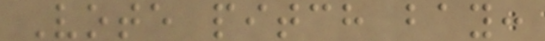Vote pitch bay:
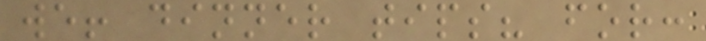we! dinner tips? for:
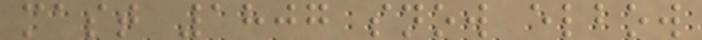mast 1807 snow elbow
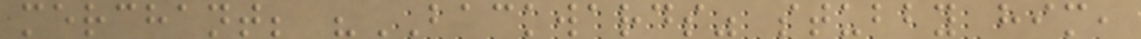merchant; "BACKWARDS" stubby him,
